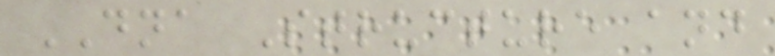DNA Structure and
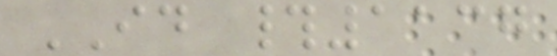ID #1137
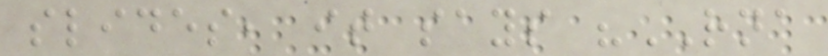slides, it says "RNA
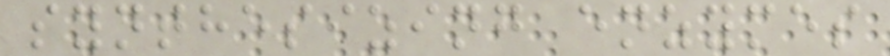synthesizing enzymes
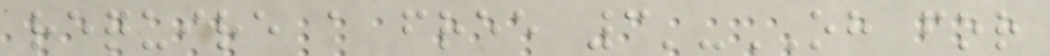require a free 3'-OH for
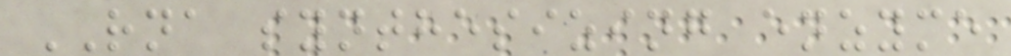RNA synthesizing enzyme
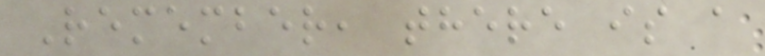Remember, there is a
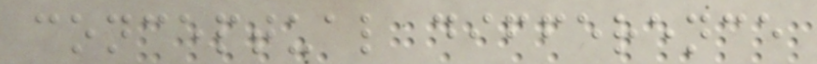conceptual difference
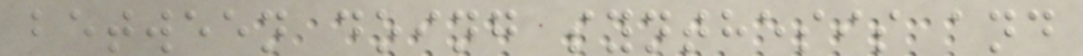between doing synthesis and
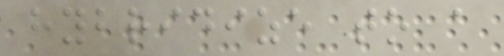hybridize to a
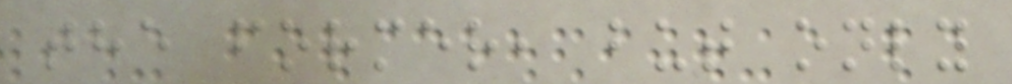the former, but only
